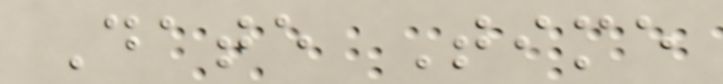Date Time
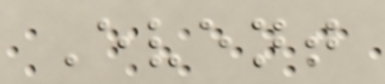Event
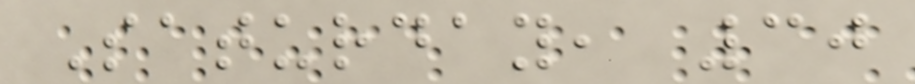Saturday, 30
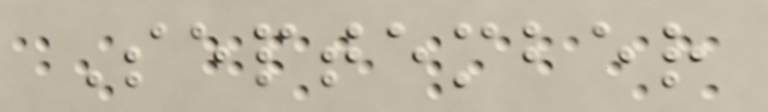September
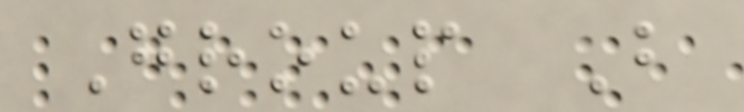Group B
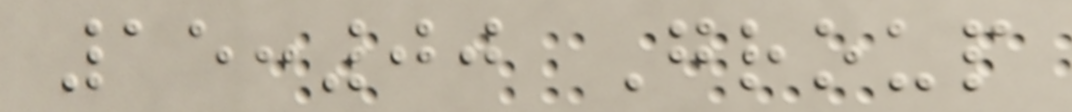15:00 Group
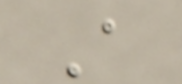A
